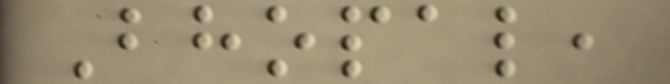Bhopal,
